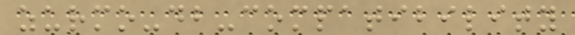zurmo-db-compatibility
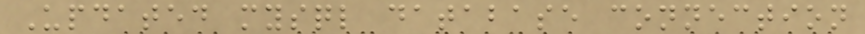Updated mysql database connection
